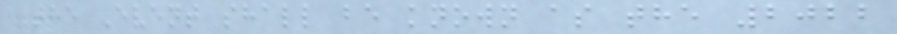The Event shall be known as the 2022
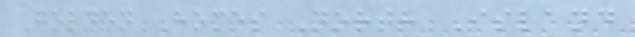Golden Homes North Island
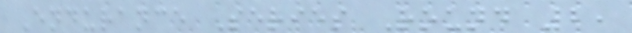Endurance Series Round 2,
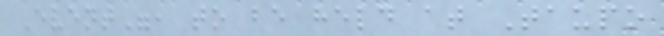Event", to be held at Taupo
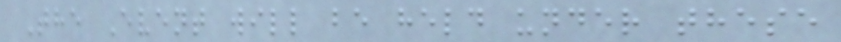The Event will be held under these
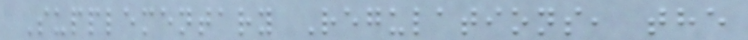Supplementary Regulations, the
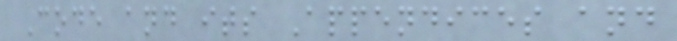Code and its Appendices and
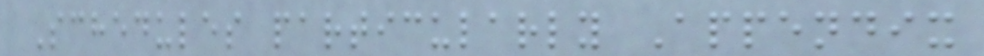Schedules particularly Appendix
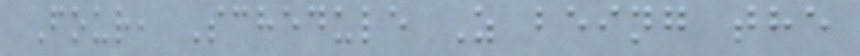Four, Schedule Z being the
